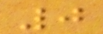0
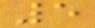5
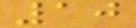10
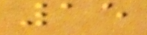15
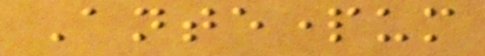Antepartum
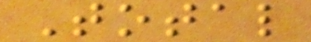Total
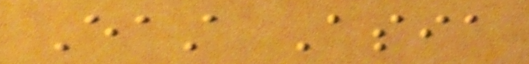East Asia
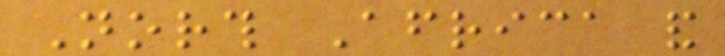North Africa and
